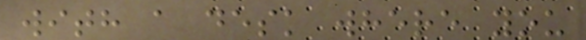with a desk where you
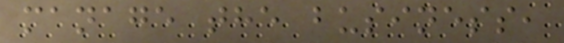manage the business,
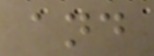and
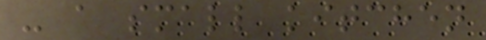- a small kitchen
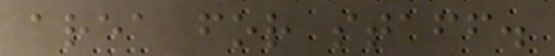area for staff.
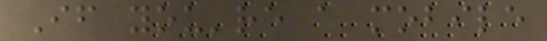If you're a mobile
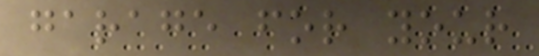garage for your
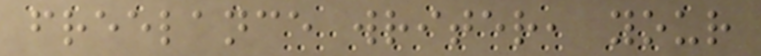freelance writer, your
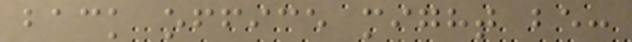back office might be:
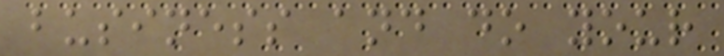business and do your
